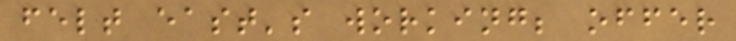felt east's working; offer
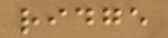ridge
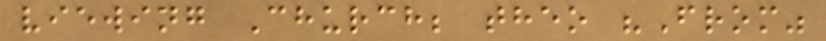viewing Church; theo "From"
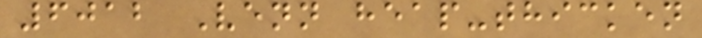6012 Venn heap-thicken
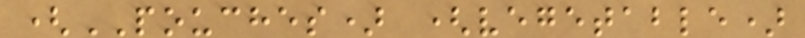(POUCHES) (vegetable)
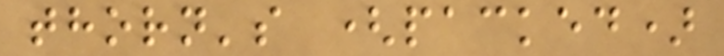thorn's (packed)
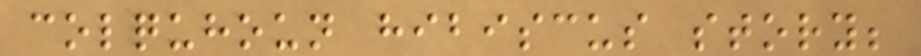colquhoun hibiscus story;
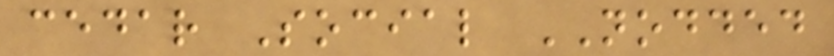cedar Social NODDED
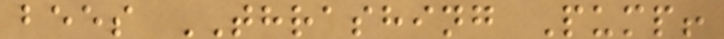bees THRASHING Pump!
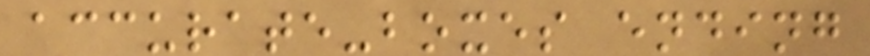accurate-boxes ending
